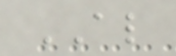AL
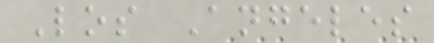Los Angeles
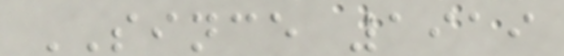SINCE 1919
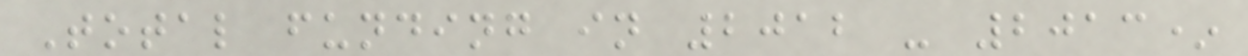Total funding in 2012 - 2013*
